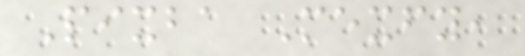Pixba Mexfy,
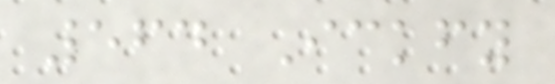564 Ickfy
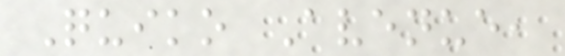Quiko Avenue,
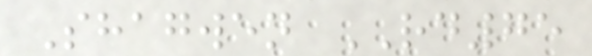Shagwen RD75
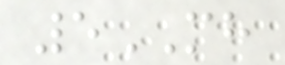5MH
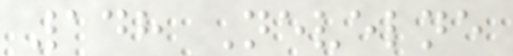148 Nevelne
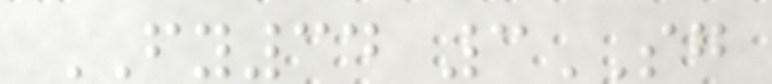FY34 3SG
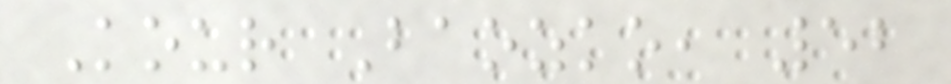Kour Baozko, 52
